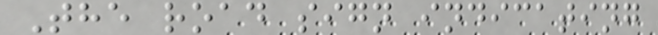The road sign indicating
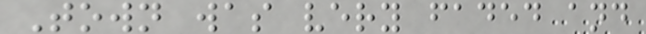Town was very faded and
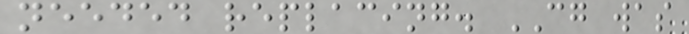needed replacing. CG was
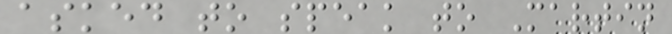asked to speak to Martin
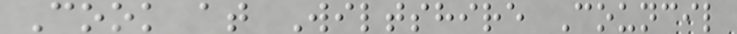Cook at Wiltshire Council
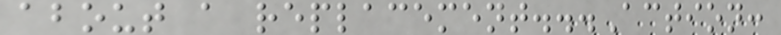about a replacement...Action:
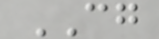CG
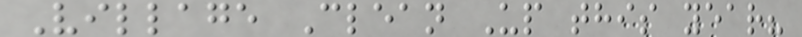Village Clean Up this year?
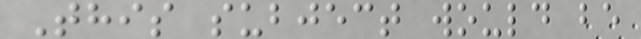This subject would be
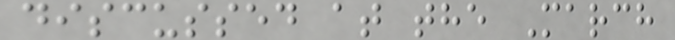discussed at the March
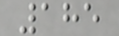185
